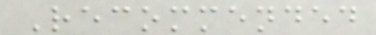Recommended
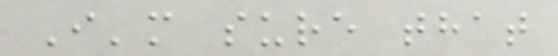I'm sure that
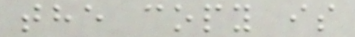the copy is
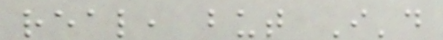real, but I'd
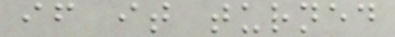if it turned
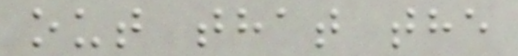out that the
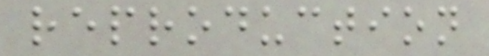reproduction
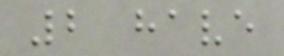2 have
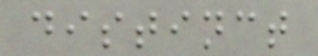distinct
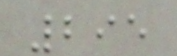295
